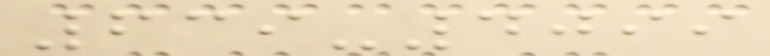639-4099
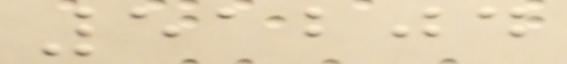51204
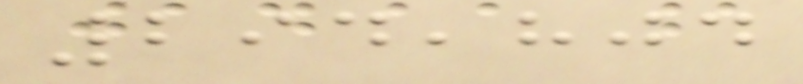294,804
